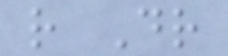r Dr
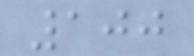100
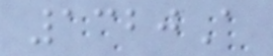1320A
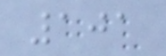101
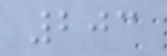203
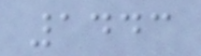1443
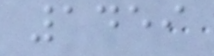1459
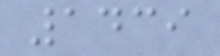1439
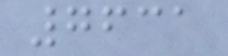7631
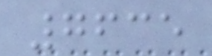7635
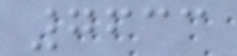7633
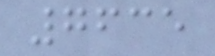7635
